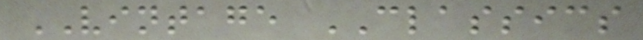VINTAGE CLASSICS
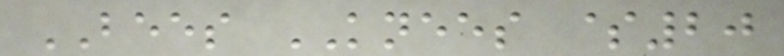BEES KNEES $20
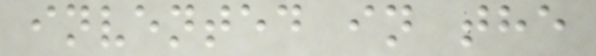invented in the
